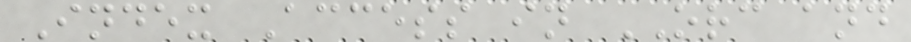Index Access in ORC and
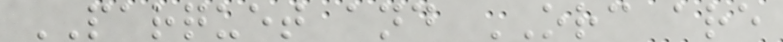PARQUET and ORC are
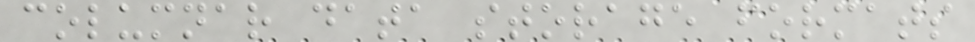columnar data storage formats
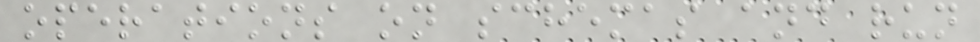operations on schemas and run
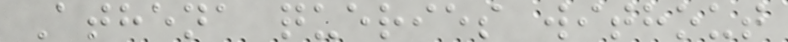Athena queries without
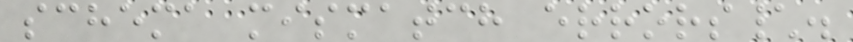schema mismatch errors\.
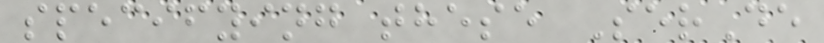specifying these SerDe
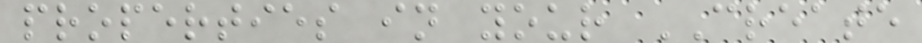properties in your CREATE
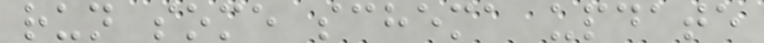run some schema update
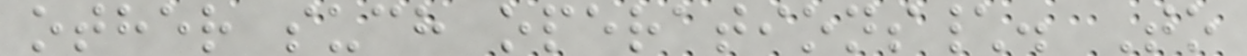other such operations\. To
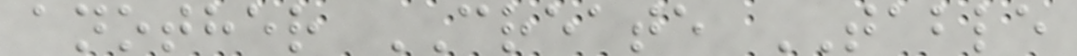another CREATE TABLE
